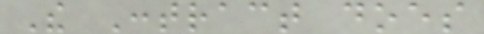The Contract does
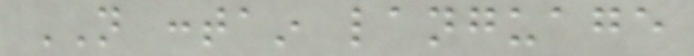NOT contain language
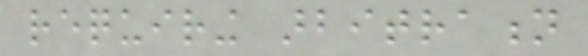requiring arbitration
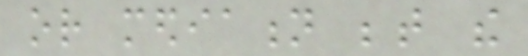or mediation between the
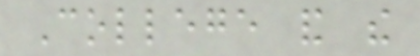College and the
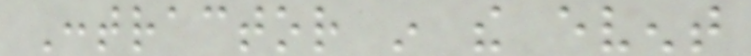Contractor in the event
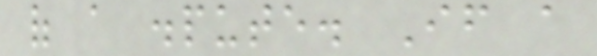of a dispute. If a
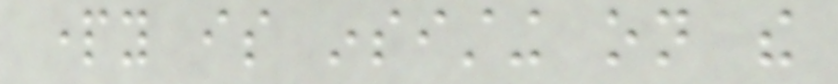party is insisting on the
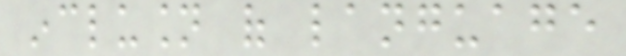inclusion of language
